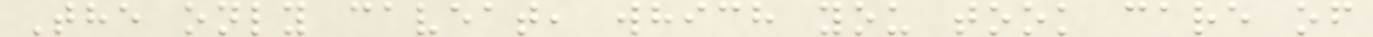The only caveat, which you took care of
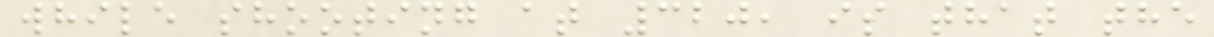while shooting at 320, is that the
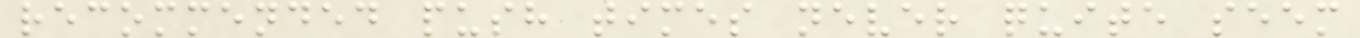recommended push times never quite seem
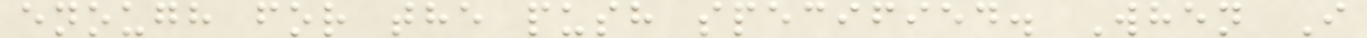enough for the push specified. When I
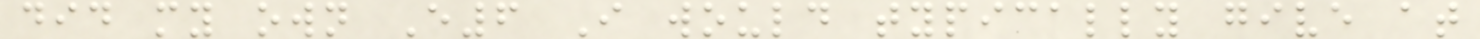did my own E6 I would typically give at
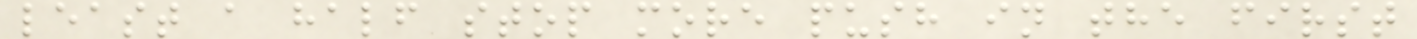least a half stop more push in the first
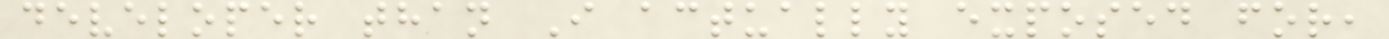developer than I actually exposed for,
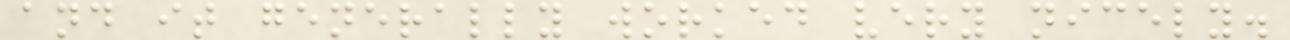and it generally worked very nicely.
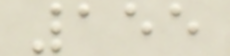155
